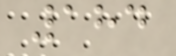184
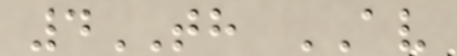4TH AV
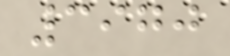3970
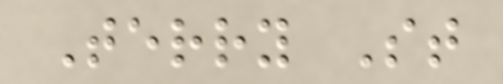Terry St
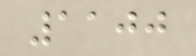1100
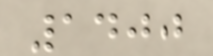1400
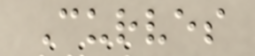Curves
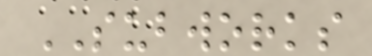SUBWORKS
